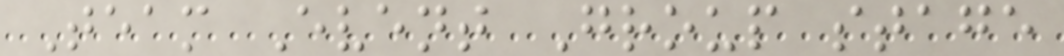Team Event Group stage
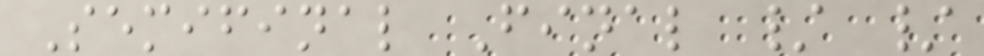Semifinal Final / /
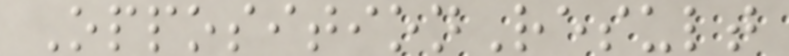OppositionResult
